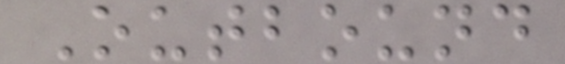Outbound
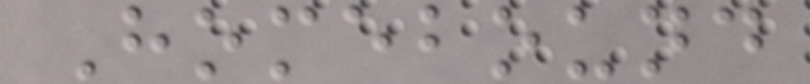Homebound
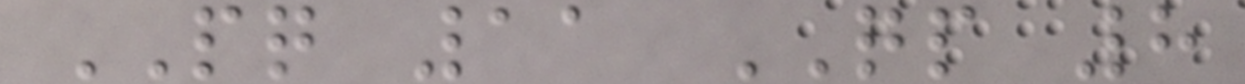PQ 11 QP 8
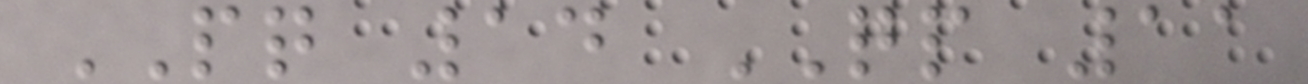PQ 14 QP 11
